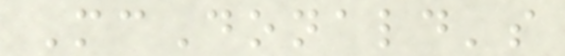McDonald's
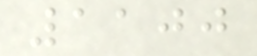1100
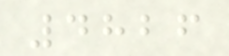4826
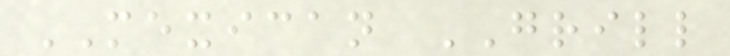MEXICAN GRILL
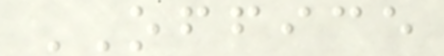OFFICE
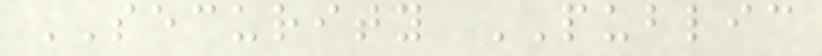SECURITY PUBLIC
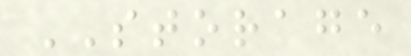STORAGE
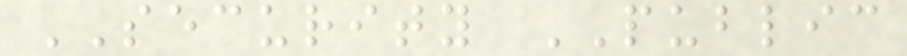SECURITY PUBLIC
